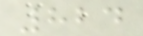824
